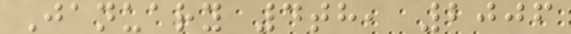January 4th, 2006
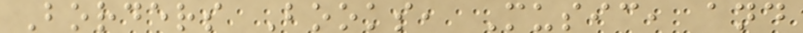Borders Books, Music, and
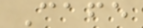Cafe
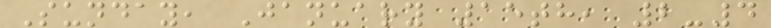Sunday, January 15th, 2-4
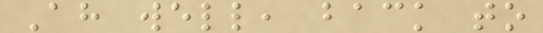Ah well, back to
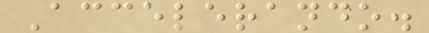Accelerando.
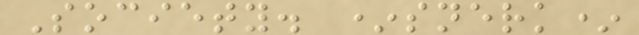Society. *snerk*
